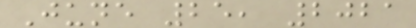June 25, 2021
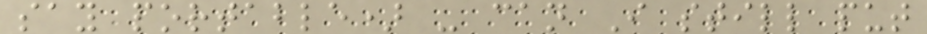say portable) - can I still put
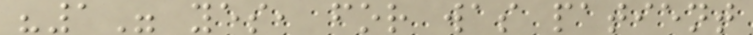"1" yes, for was patient
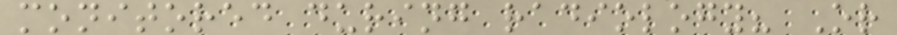monitored during radiology? Or
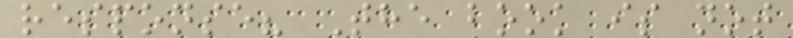response? The book is not
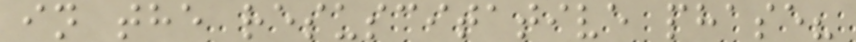in the resuscitative phase?
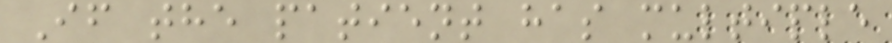If the patient has multiple
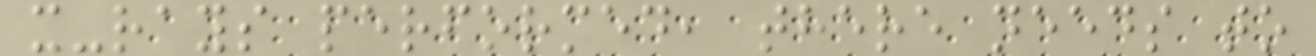x-rays performed, there needs to
